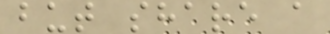but share a
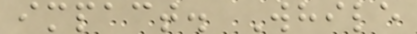impact. While
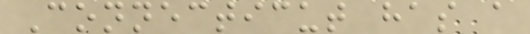Connecticut has a
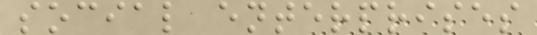social enterprises
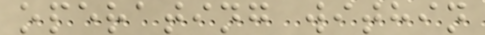operating within
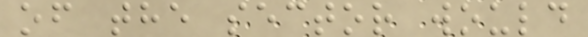of the sector would
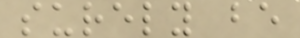surely be
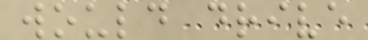would drive
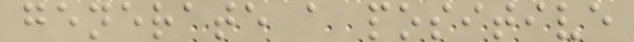generate a positive
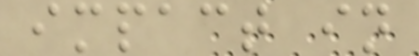impact in
